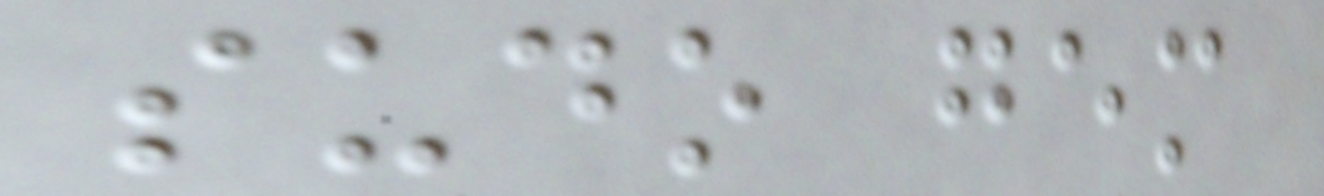sudo gem
